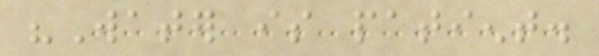"Water is patient.
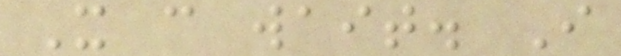It can wait. I
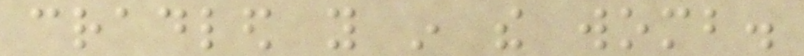cradled you in the womb.
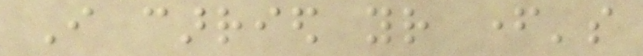I carried your father's
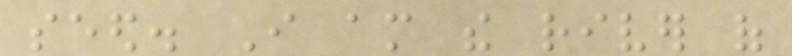seed. I am the river of
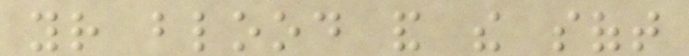your blood and the soft
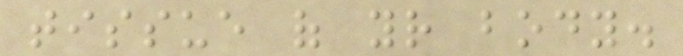tissue of your body.
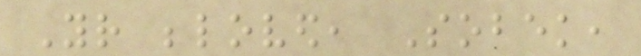Your beloved, Sobek,
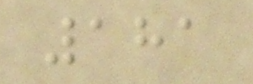181
